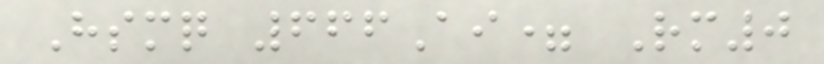Hsmq 666Ai= Rm0
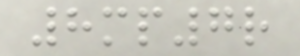8mp7r
